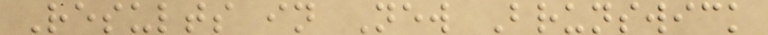Results in New Brunswick
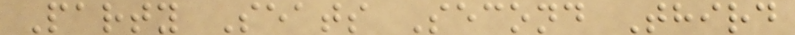Party Seats Second Third
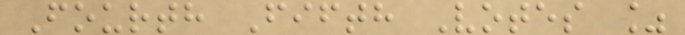Fourth Fifth Votes %
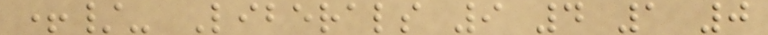+/- Liberals 9 4 1 0
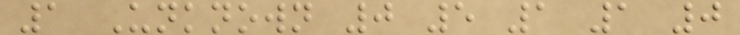1 Unknown 0 5 1 1 0
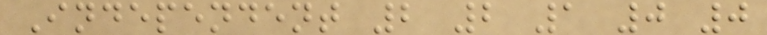Independent 2 2 1 0 0
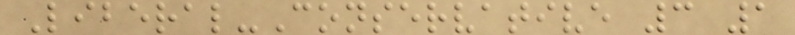Liberal-Conservative 3 1
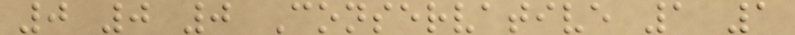0 0 0 Conservative 1 1
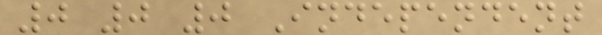0 0 0 Independent
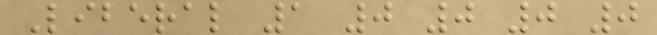Liberal 1 0 0 0 0
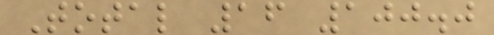Total 16 100.0
